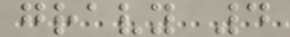gravy 4
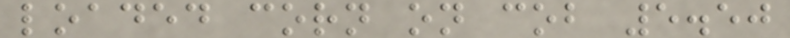loaded corn on cob 5.50
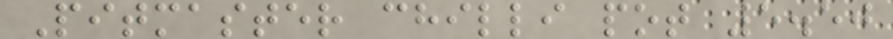Pitmaster chilli pot 5.50
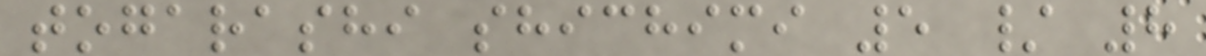togarashi shichimi 5 / 8
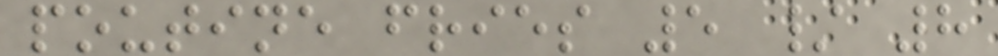poutine fries 5 / 8
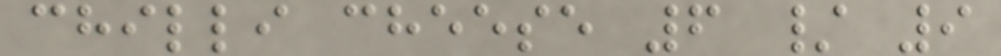chilli cheese 6 / 9
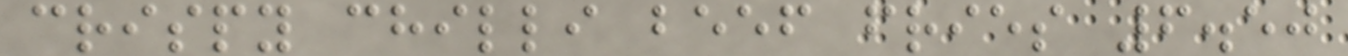crispy chilli beef fries 6.50
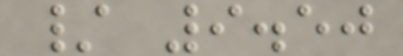/ 9.50
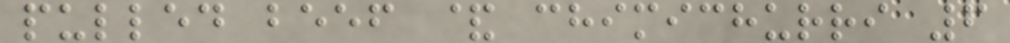pulled beef & chimichurri 6
